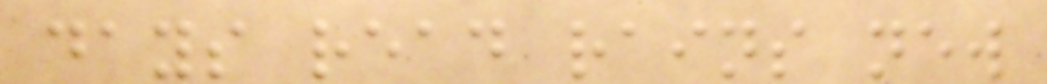days read rains new
